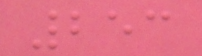253
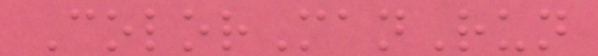ColorManRun
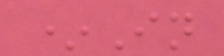*In
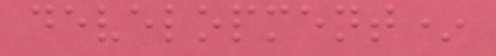development*
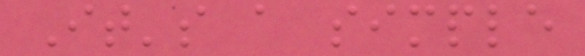It's a simple
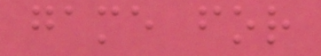game for
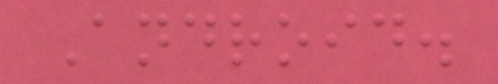Android.
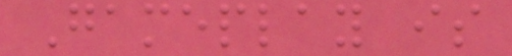Gameplay is
